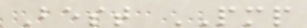Best PMP
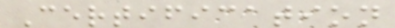Certification
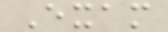Exam
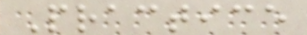Practice
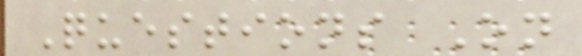Questions On
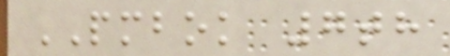PMBOK 7th
